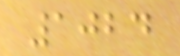1024
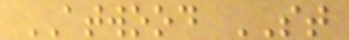ATWOOD ST
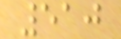510
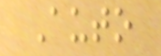Auto
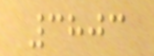3803
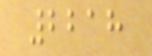2218
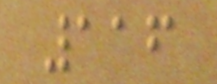116
